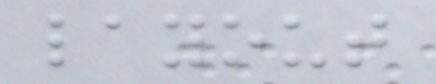layout
